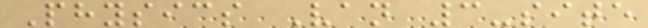Physics Van 3-site
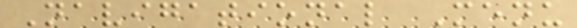Navigational Menu
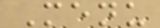Menu
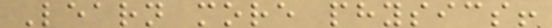Learn more physics!
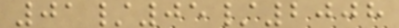01/05/2008
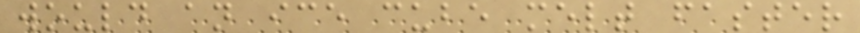would an ice cube melt faster
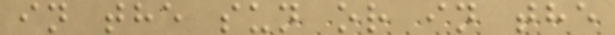in the sun or in the
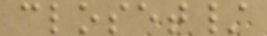closet/
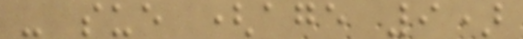- sue (age 9)
